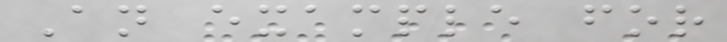An example for
